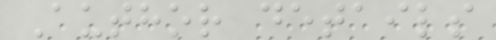Author details
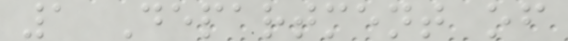1 Department of
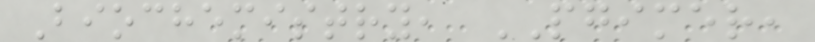Biochemistry, PGIMER,
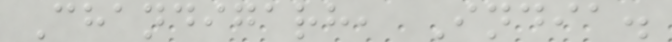Chandigarh, India.
